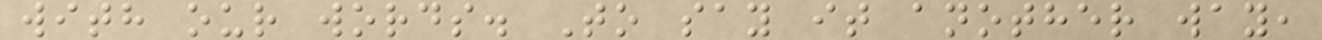with our words. To say it another way,
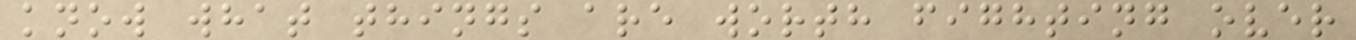know what things are worth fighting over
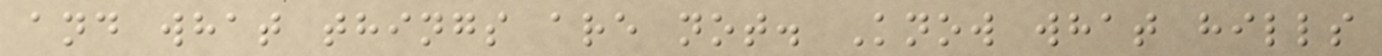and what things are not. Know what hills
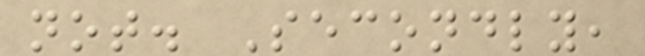not. Secondly,
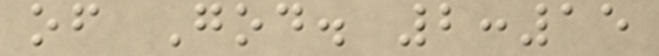of God. 2:15
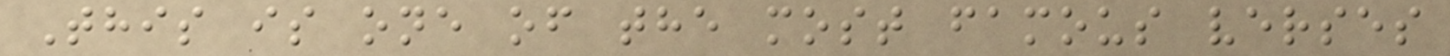This is one of the most famous verses
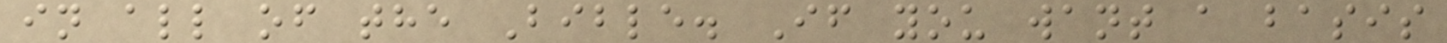in all of the Bible. If you want a basis
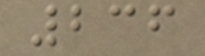236
